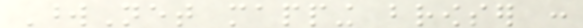WordNet mapping browser :
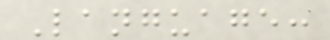Language:
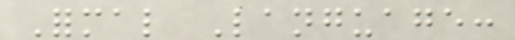Formal Language:
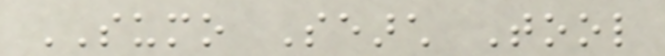SUMO Search Tool
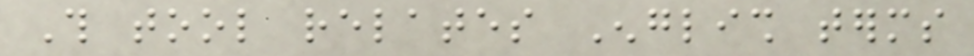This tool relates English terms
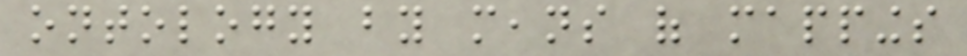ontology by means of mappings
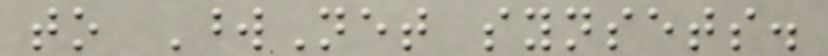to WordNet synsets.
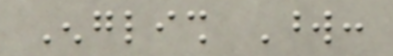English Word:
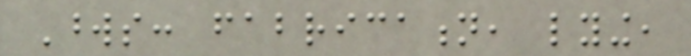Words: fabrication, lying,
